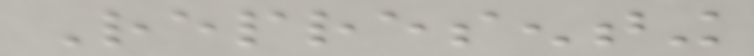Representing
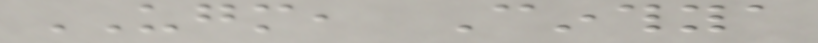UGM, Cinthya
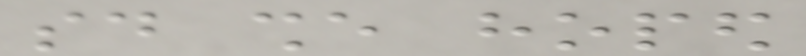said she hoped
